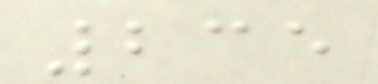235
